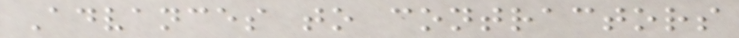Advances to contractors
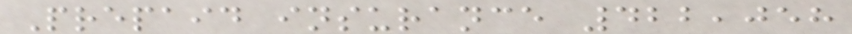Prepaid insurance 422,058
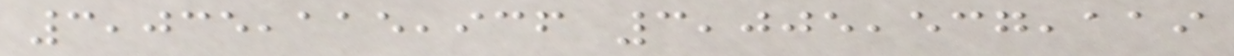3,035,115,936 3,005,537,119
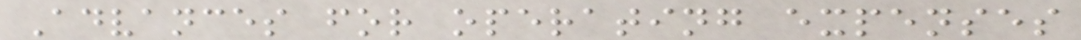Advances for operating expenses
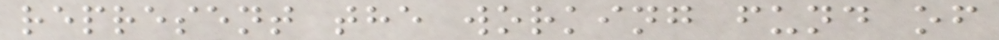represent the working fund of
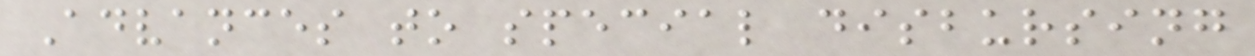Advances to special disbursing
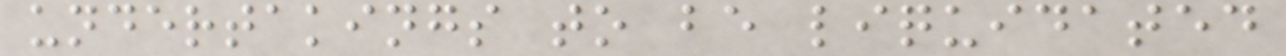undertakings to be liquidated
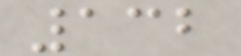132
